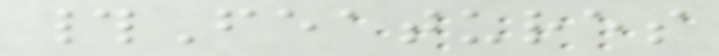#Features
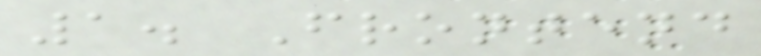1. Frontend
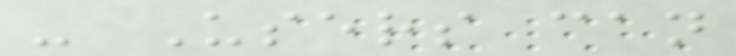- Users can
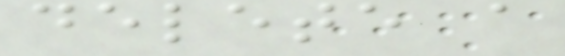delete a
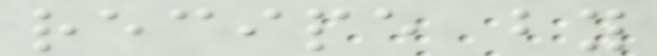recipe by
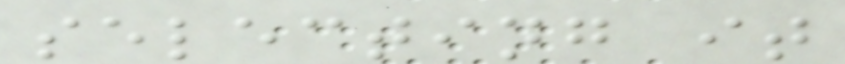selecting it
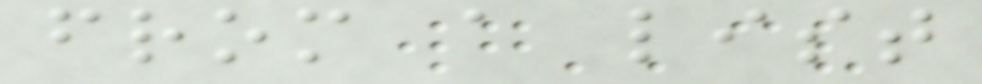from a list
